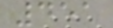451
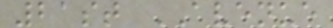21st AVENUE
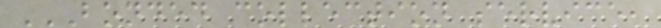BONDED COLLECTION SERVICE,
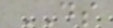DS
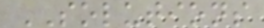SOLUTIONS
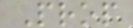Prop
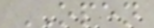OPEN
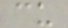cu
